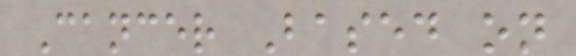Cancer Based on
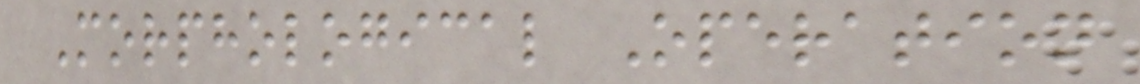Morphological Operation
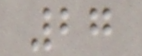27
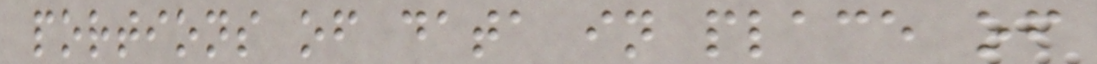portions of data in place of
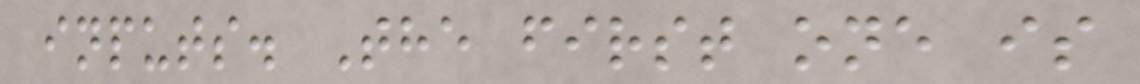inputs. The first one is
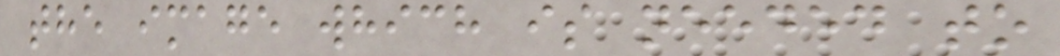the image which is needed to
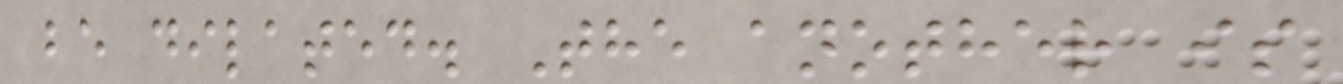be dilated. The another is
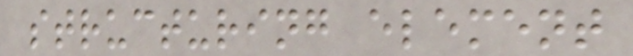structuring element
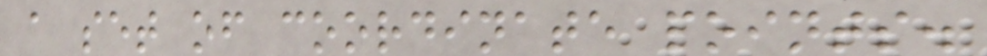a set of coordinate points.
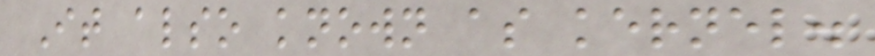It also known as kernel.
